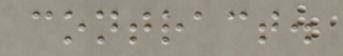contract.
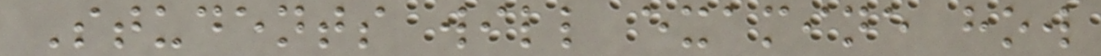Students will examine how
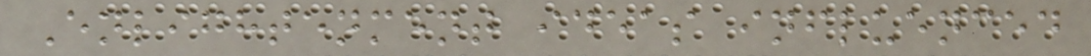Enlightenment ideas influenced
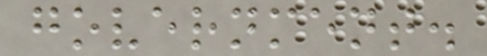government.
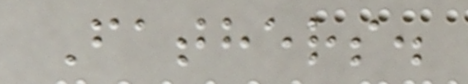Fathers.
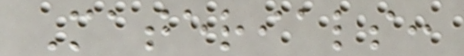Materials:
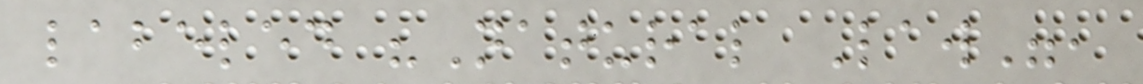labeled "Natural Law",
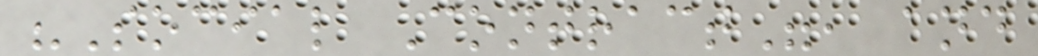"Social Contract", and
